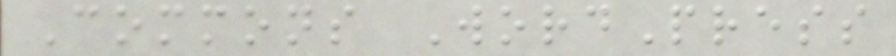Commons WordPress
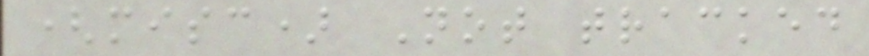(misc) Not tracked
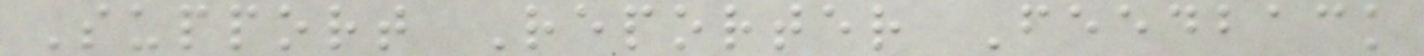Support Reporter Feedback
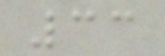33
